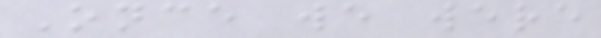Once we were
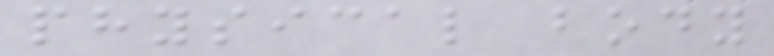physical body
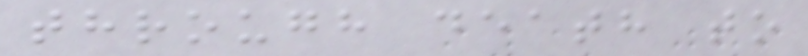through death to
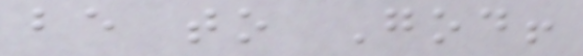be to God!
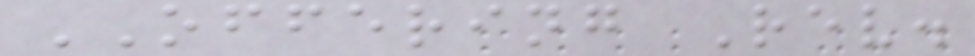OFFERING Rev.
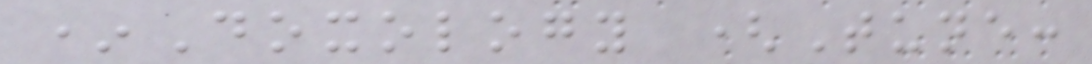*Doxology (Tune:
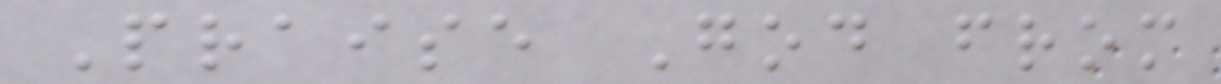Praise God from
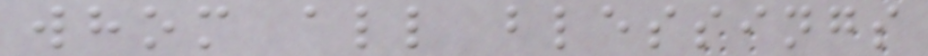whom all blessings
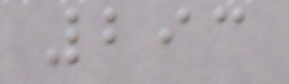293
